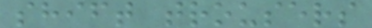shift trousers
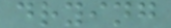drying
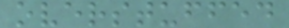overstuffed
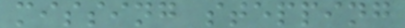missing stepping
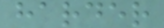harder
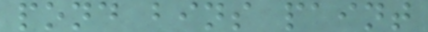pond bins paint
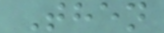Then
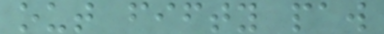out fifty paw
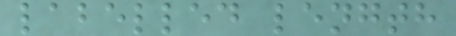labelled length
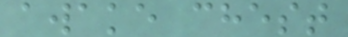awake chest
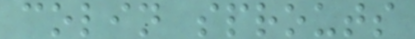colin sprouts
